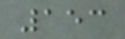153
